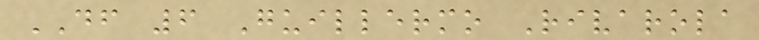DF 6 Guillermo Rivarola
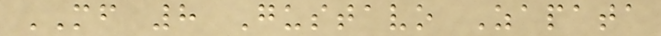MF 8 Gustavo Zapata
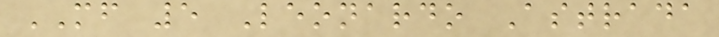MF 5 Leonardo Astrada
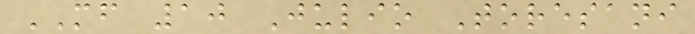MF 10 Julio Toresani
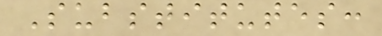Substitutes:
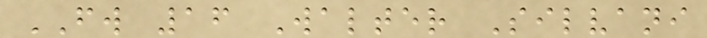FW 16 Walter Silvani
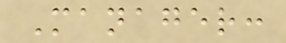Manager:
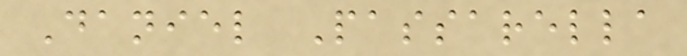Daniel Passarella
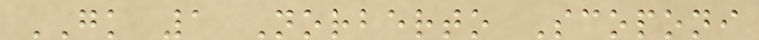GK 1 Norberto Scoponi
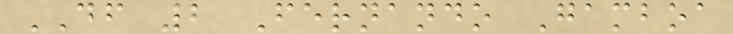DF 2 Fernando Gamboa
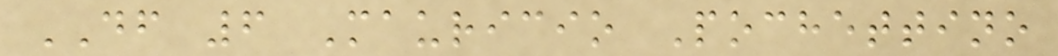DF 6 Mauricio Pochettino
